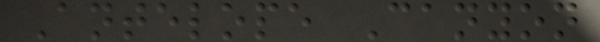Antelope Canyon
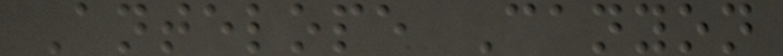Antelope Canyon
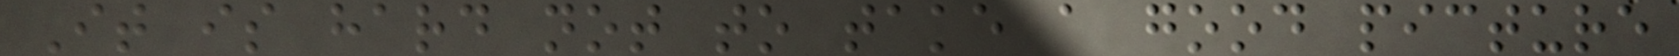It is hard not to take a good picture
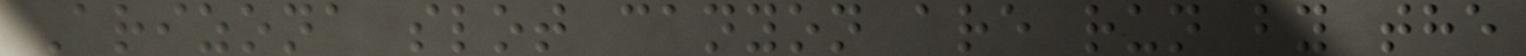Arizona slot canyon are run by the
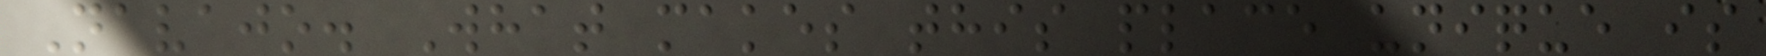Navajo. What makes this place unique is
